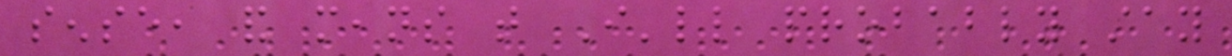sense, and means that I'll probably stay
